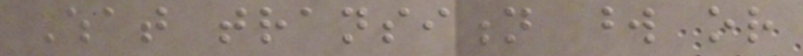What transition word or
